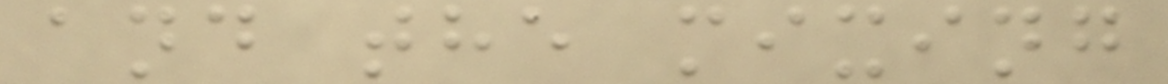and the mixing
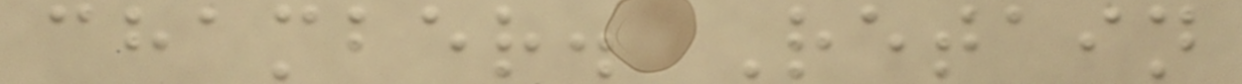chamber. Retain
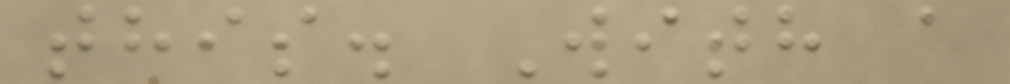this. With a
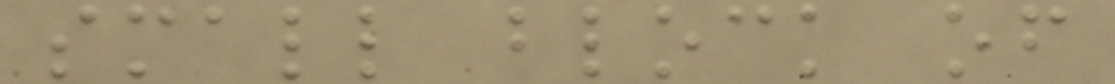small block of
